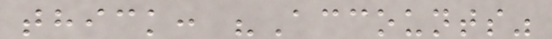thick: "Accounts"
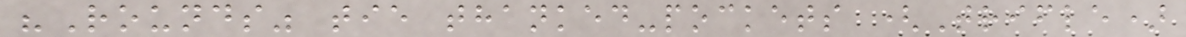"Rounds" tie thanked-pockets (Trifle)
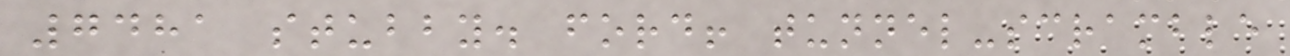7481 stubby. ford! tunnel-scramble
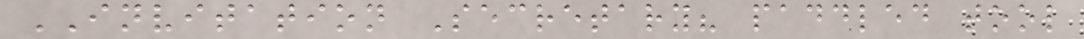INVITATION Secretary? paddled tool
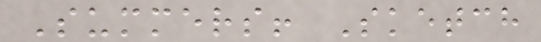Summers! Sketch
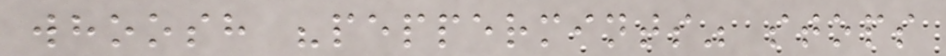whoosh "peppermints" stops
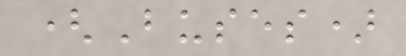(Buses)
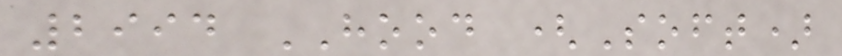2994 HOOD (Soft)
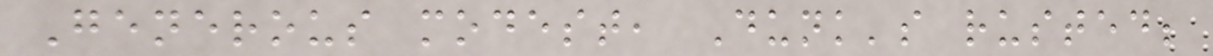Generous modest, Dunk's rusted;
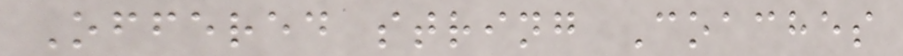Offered string Coaches
